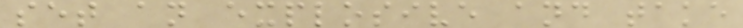set an explosive and take
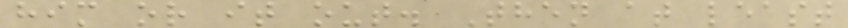him or it out. Then at least
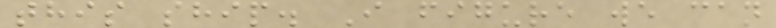this ship. I figure we can
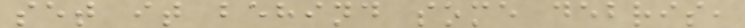set it behind some debris,
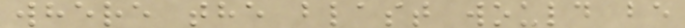where the blast would be
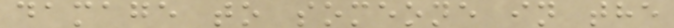damage to someone in the
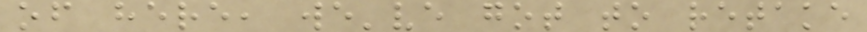of here, we've got to retake
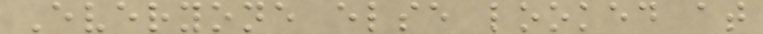Everyone else looked at
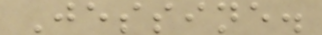Jessine.
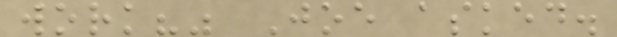work?" Joe asked.
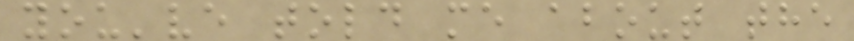you've told me about the
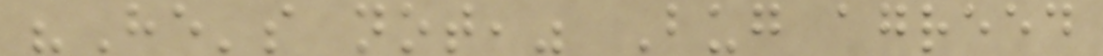"He's not," Bug agreed
